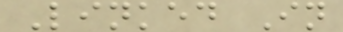Linked In
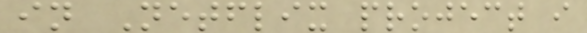in Netflix project i
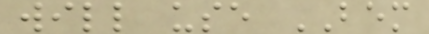will use BEM
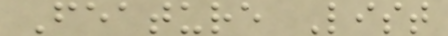Feature List
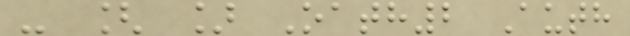- [ ] Oath2 Auth
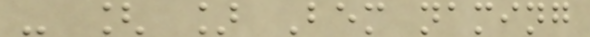- [ ] Bem naming
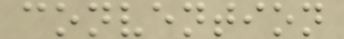convention
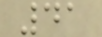41
